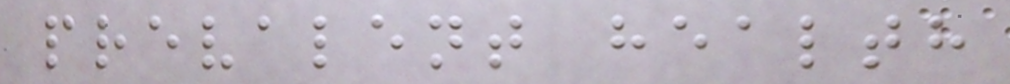prevalent health
